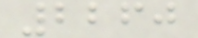2260
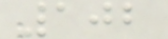102
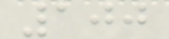100
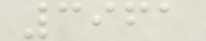3961
